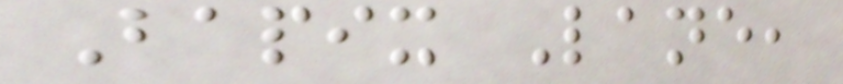Bapix Lane,
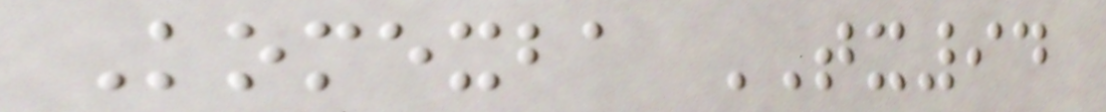Komexba TX94
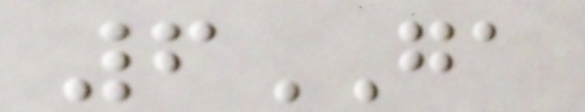6GA
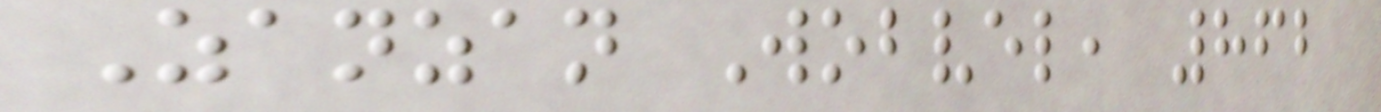Zanzan Wobvel, 862
